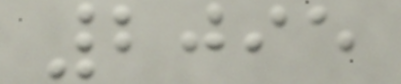2095
